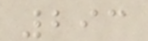293
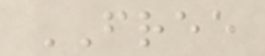FREE
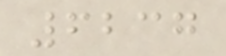6237
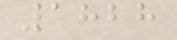1828
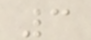3
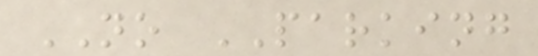NO PARKING
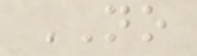NO
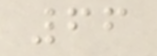66
